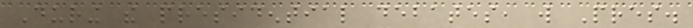During the presidential debates, will Pres.
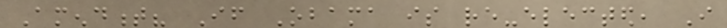Amendment? If Obama is re-elected, I
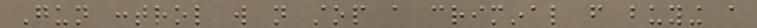Gun control will not stop a criminal from buying a
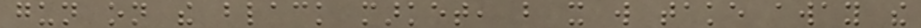gun on the black market, but it will take away the
